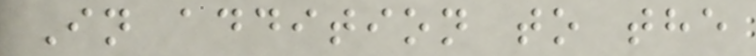In addition to the
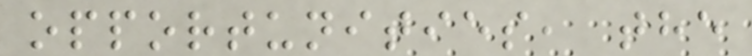opportunities, the
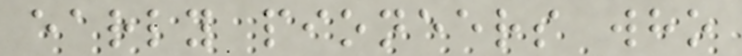early pioneers who
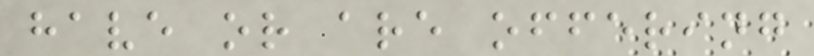have or are offering
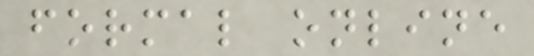formal online
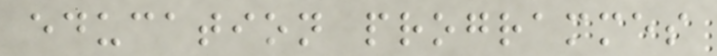education programmes
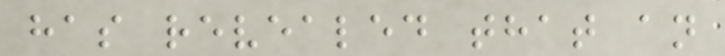has revealed that an
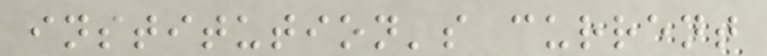institution's current
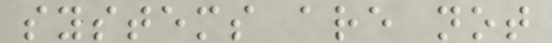systems are not
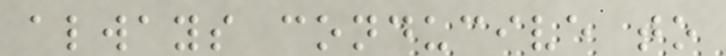always conducive to
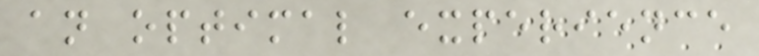an optimal experience
